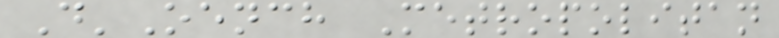D'Oench Metropolitan
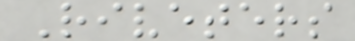Riveters
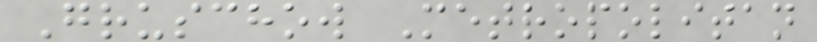Gruschow Metropolitan
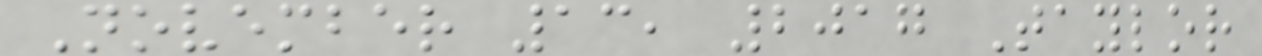November 13, 2017 Taylor
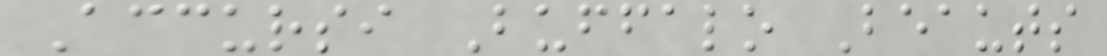Accursi Buffalo Beauts
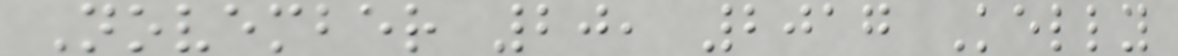November 20, 2017 Kelly
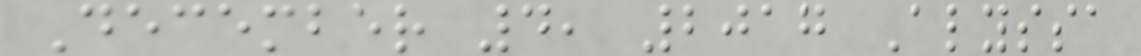December 4, 2017 Alyssa
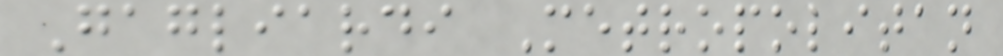Gagliardi Metropolitan
